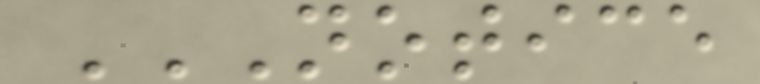NOTICE
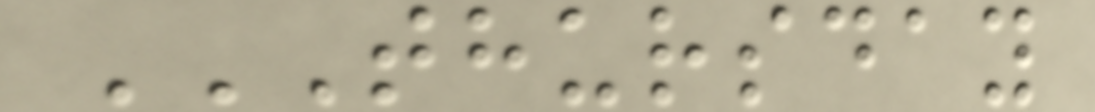THURSDAY
